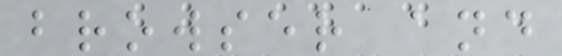browser and
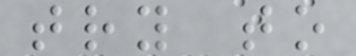try to
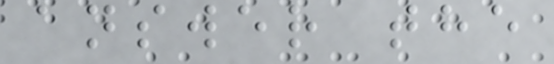answer the
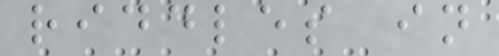riddles in
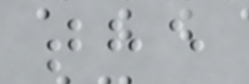the
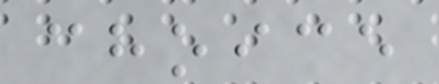choice
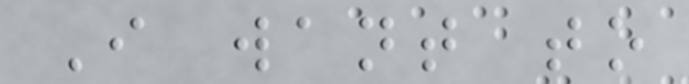I want to
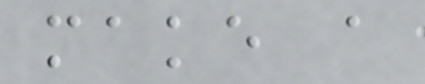make a
